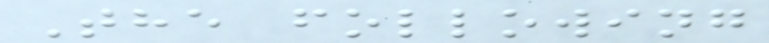The following
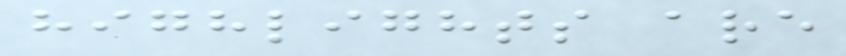highlights are
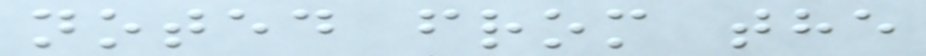noted from the
